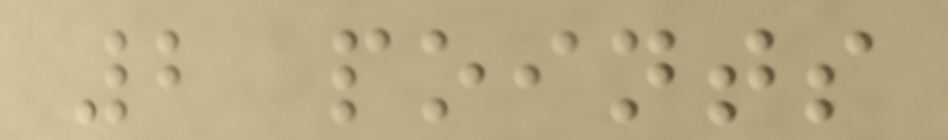2 points
